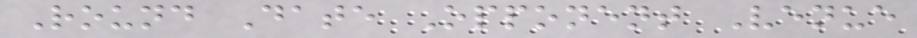Round Date Opponent Venue
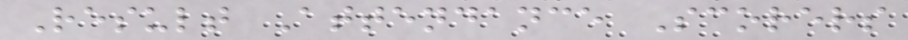Result Attendance Scorers
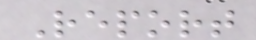Report
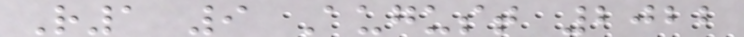R1 9 August 2022
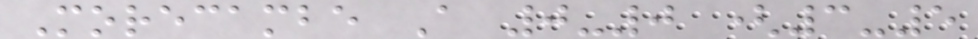Morecambe A 0-0 (3-5
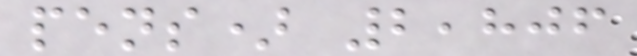pens) 2,806
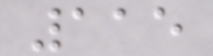115
